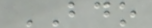BDO
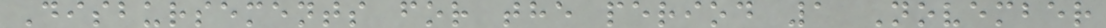Disbursements for the period 1 November
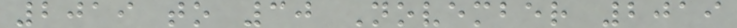2019 to 30 November 2019
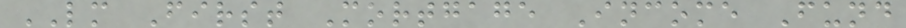LM First Mortgage Income Fund
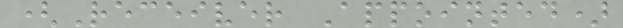(Receiver Appointed)
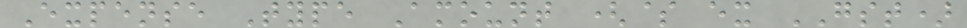Expense Type Amount ($ ex GST)
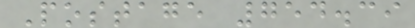Postage 754.39
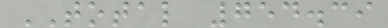TOTAL 754.39
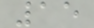15
